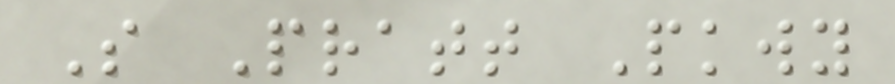S Pratt Pkwy
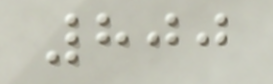800
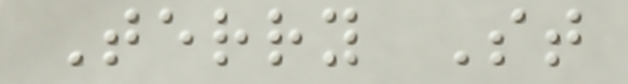Terry St
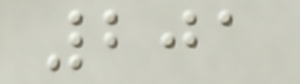201
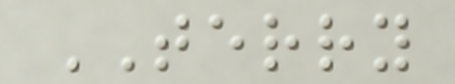TERRY
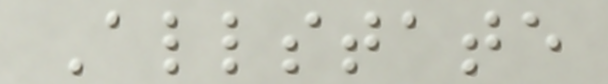Allstate
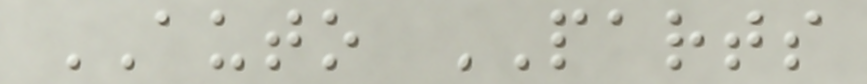AUTO PARTS
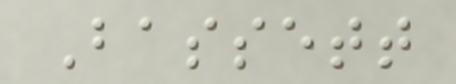Bassett
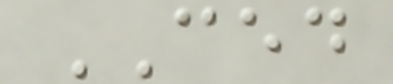CED
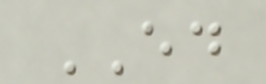ED
